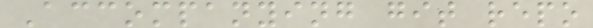Accompanying git repo
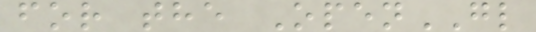for the OpenGL
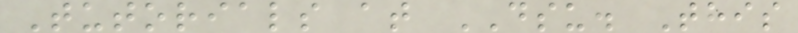Tutorials at DSU. This
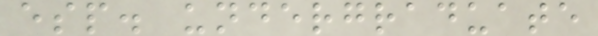esp. undergraduate
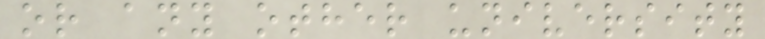or any other university
